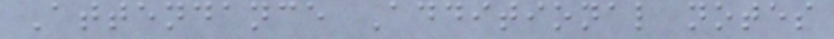Attendance Additional notes
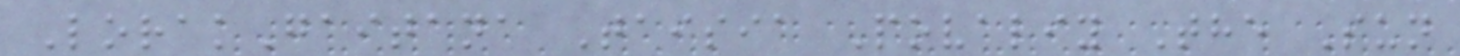LorakGaitana Taisia Povaliy The Sun
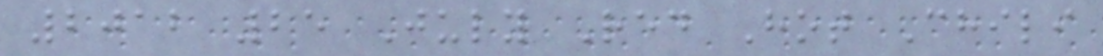2012 25 July Red Hot Chili
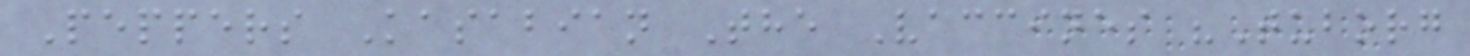Peppers Kasabian The Vaccines "Tuborg
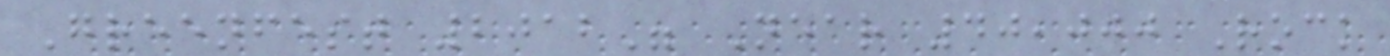Greenfest 2012" Near 40,000 Rock
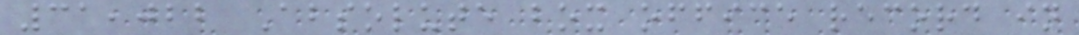31,022 Absolute box office record in
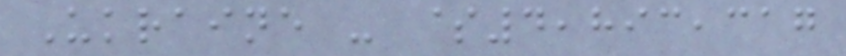Ukraine - $4,893,317
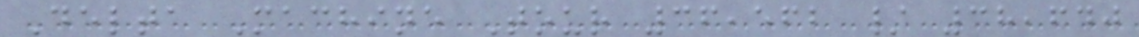Delta Machine Tour 36,562 / 38,640
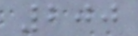200
